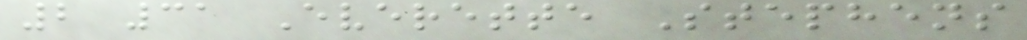2 31 Everette Stephens
